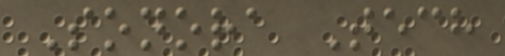Sonora Tech
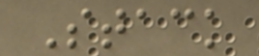Stack
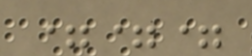===
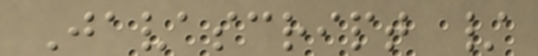Javascript /
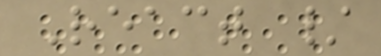React /
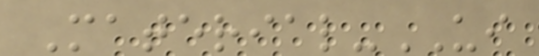Material-UI
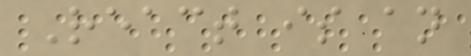React is an
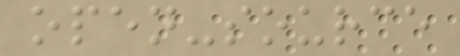open-source
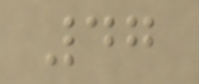47
